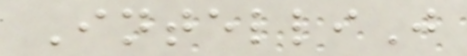IntelliJ
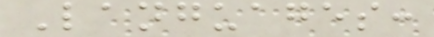Languages:
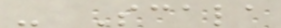- Scala
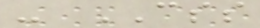- CSS
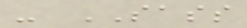- SASS
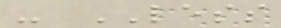- LESS
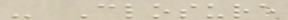- Closure
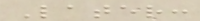Later:
